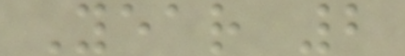Year 2
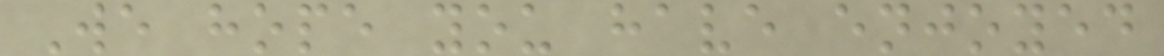We hope you have enjoyed
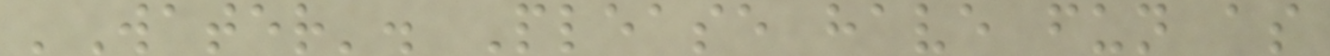'Water'. Please have fun as
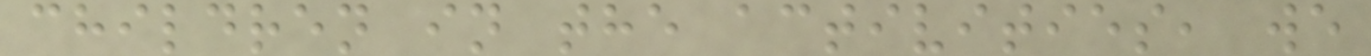children in the activities, we
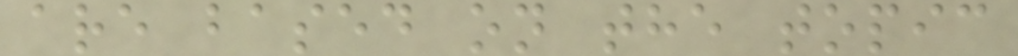are based on the topic
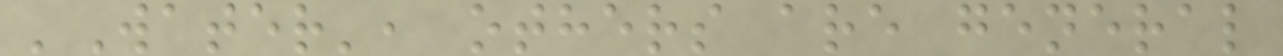'Water', others are general
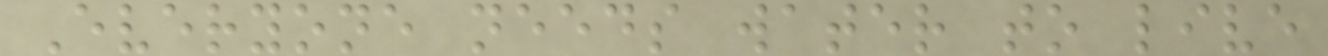Everyone needs water to live
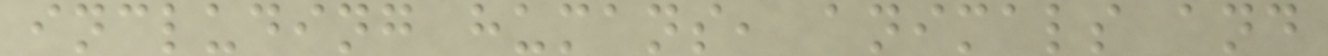including humans, animals and
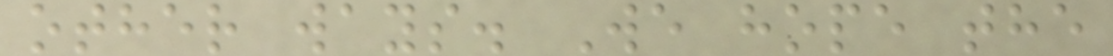other ways. We hope the
